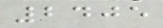2405
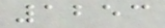1253
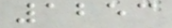1253
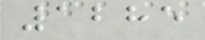1285
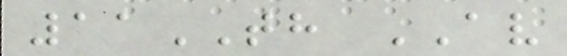11TH AV
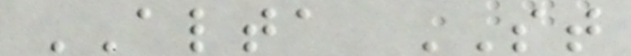ALTA ST
